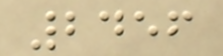2456
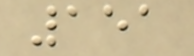151
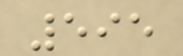595
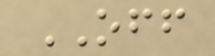OFF
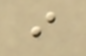i
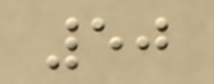50
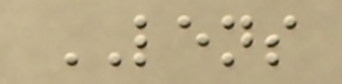LENS
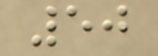50
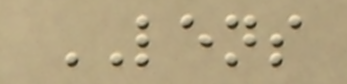LENS
